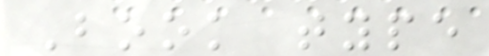Book type
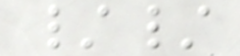//
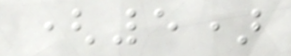(5)
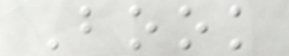Book
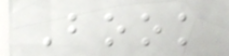Book
